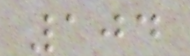104
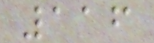116
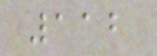112
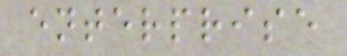enterprise
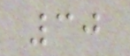30
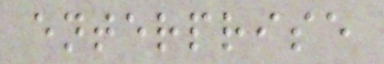enterprise
